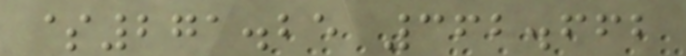$271.25 362.662
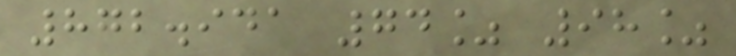872.941 74% 98%
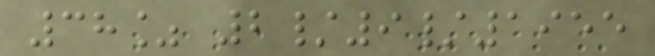38% 2/9/1955
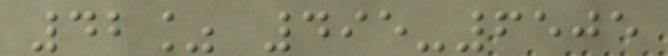42% 495-6505
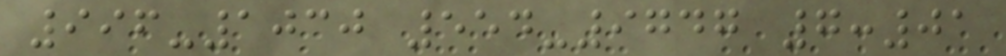996-1030 554-9747 7:01
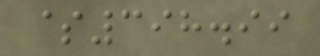$398.99
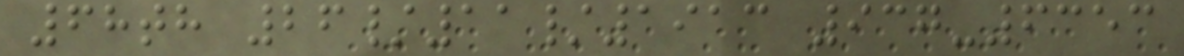68th 26/11/1913 937-6353
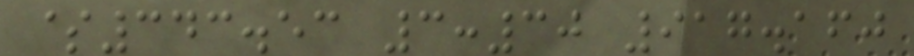$343.53 3:30 917.160
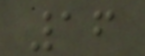16
